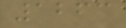1263
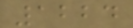1224
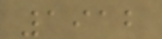1912
